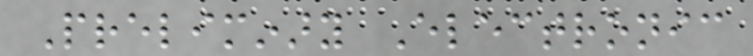Preliminary Electronic
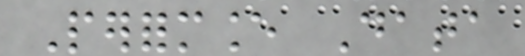Performance Data
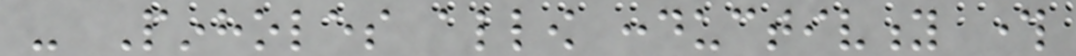- Pinholes allow conductivity through
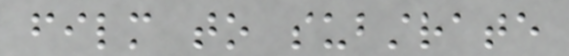film to substrate
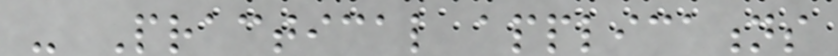- Practical applications
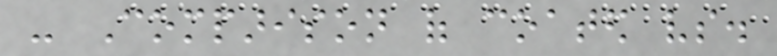- Comparison of coated vs.
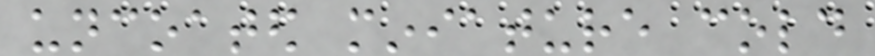uncoated miniature cold
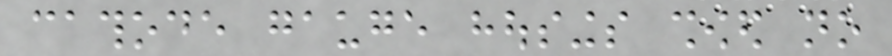cathode gauge housings showed no
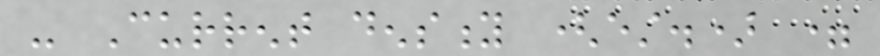- Current density (est.) =
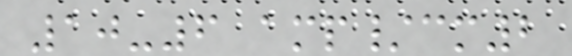10-6 amp/cm2
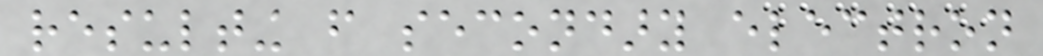resulting from secondary electron
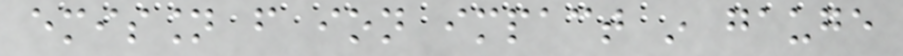emission from ion impact in gauge
